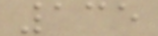135
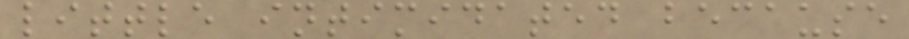little intimidated because
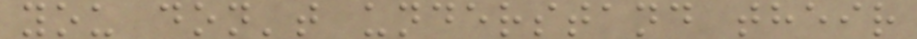you don't understand their
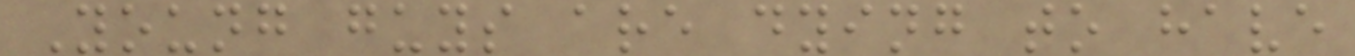Young guys are dying to have
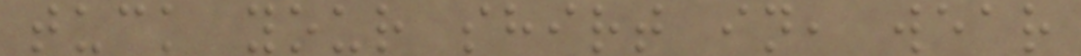tuck your shirt in, wear
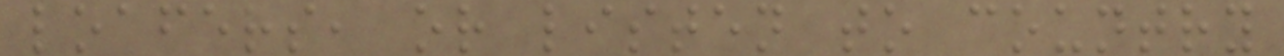loafers, or listen to country
